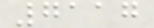7117
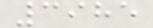3985
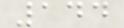144
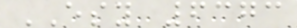ESY 6373
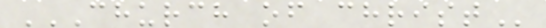CHURCH OF CHRIST
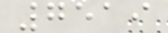7519
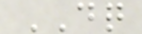DQ
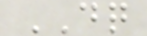DQ
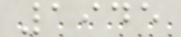1945
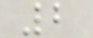2
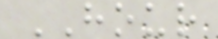HOUR
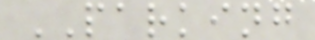PARKING
